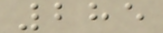285
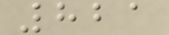821
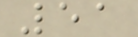51
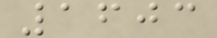1603
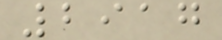2917
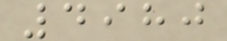4980
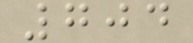704
